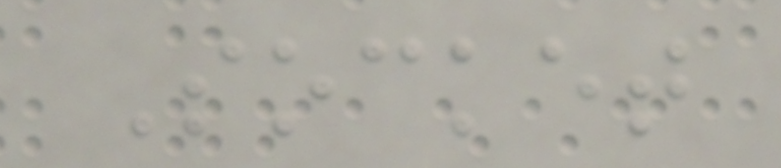Socket
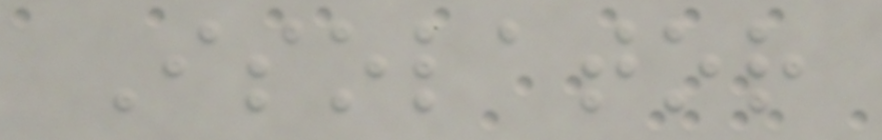Isolator
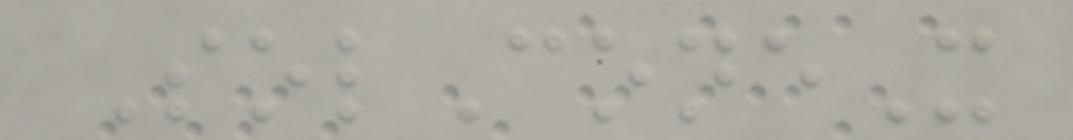SolConeX
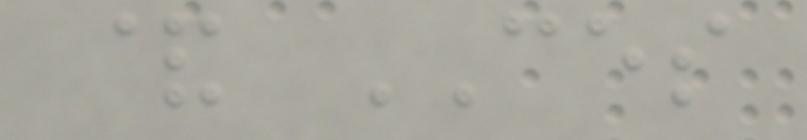& CES
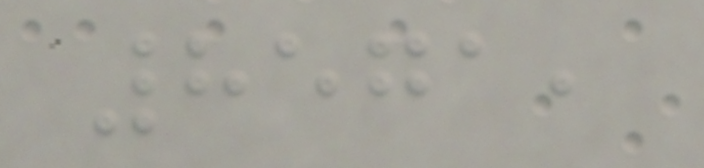8571,
